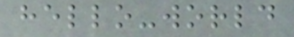hello-world
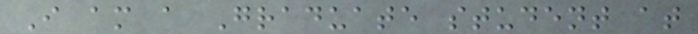I am a Graduate student at
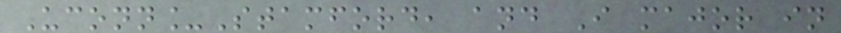Uconn_Stamford, and I major in
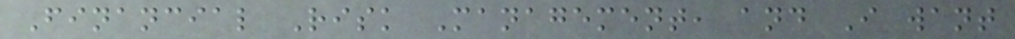Financial Risk Management, and I want
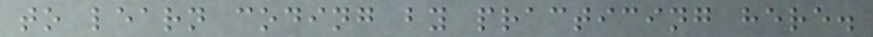to learn coding by practicing here.
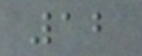12
